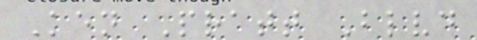Ken Pratt Blvd
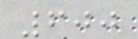600
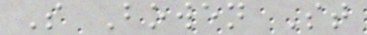S Bowen St
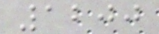1200
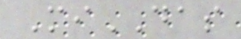MiDAS
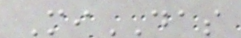MiDAS
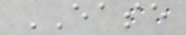EASE
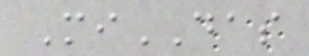MiDAS
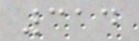314
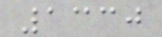1330
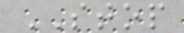STOP
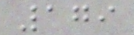179
